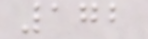172
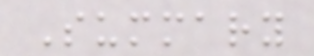Summary
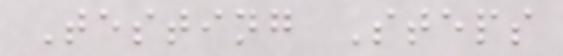Testing Steps
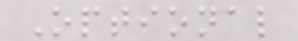Optional
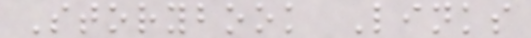Storybook Links
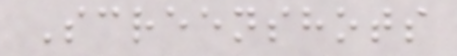Screenshots
